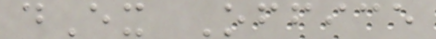dEx Office
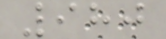980
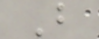B
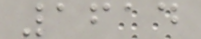1614
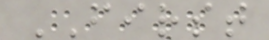FIRST
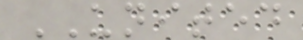UNITED
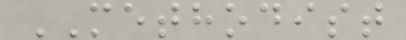METHODIST
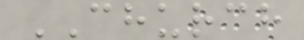CHURCH
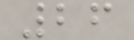26
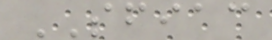SFIAC
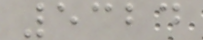5324
